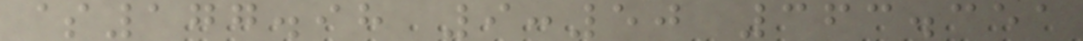$177.98 9:50 363.351
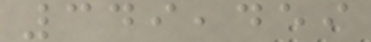349,459
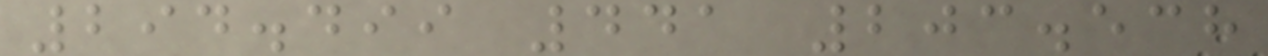294.499 441 203.538
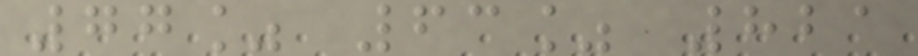77% 63% 821
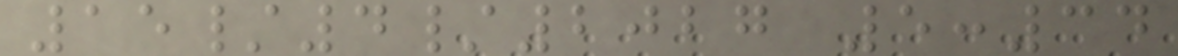15/4/2027 5:34
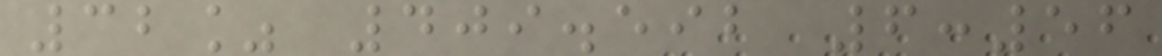32% 409.592 6:56
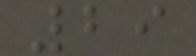29
